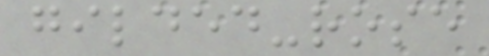gilded-rose
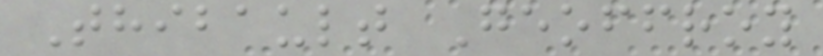Thibault Geoffroy
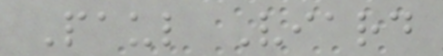Paul Viard
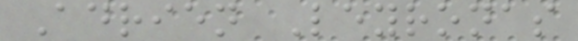Adrien Leyronas
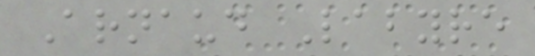Arnaud Labyre
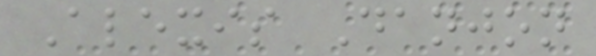Alexis Danjon
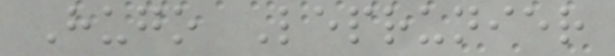Hugo Leprunier
